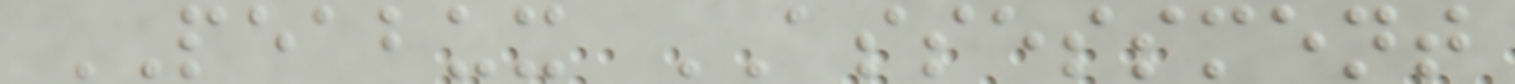PEABUX ASSESSMENT
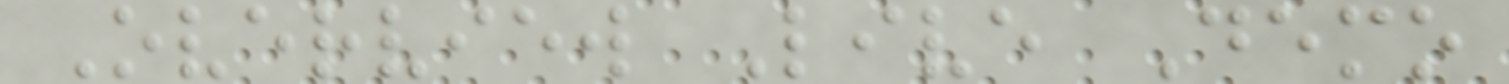Overview Live Demo
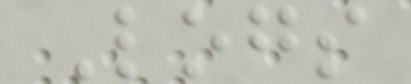Logs
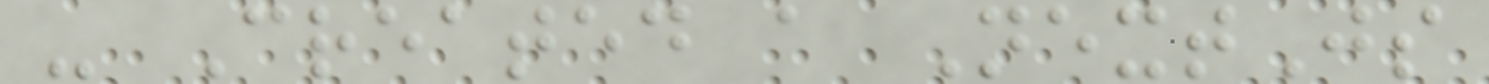- Created a NextJs
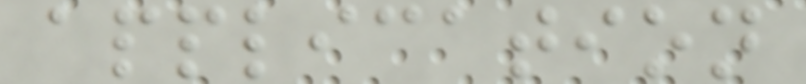application
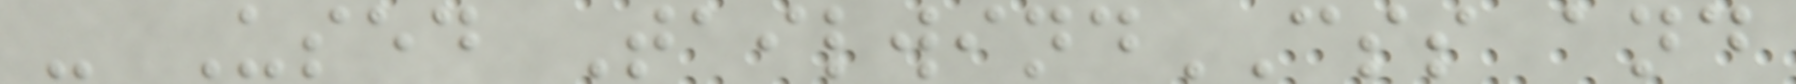- Used TailwindCSS and
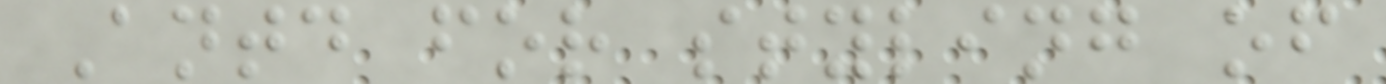Antd for styling of
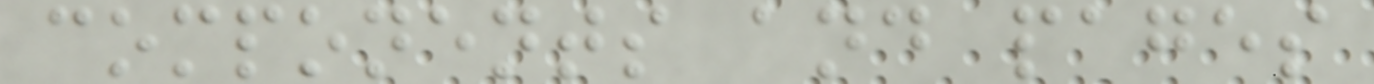components and pages
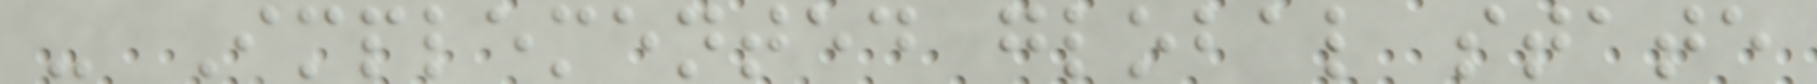- Implemented global state
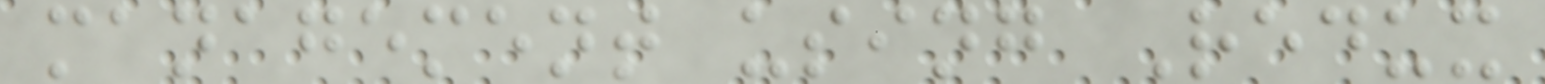management using Redux
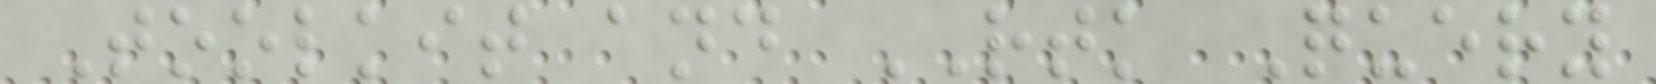Toolkit and RTK Query
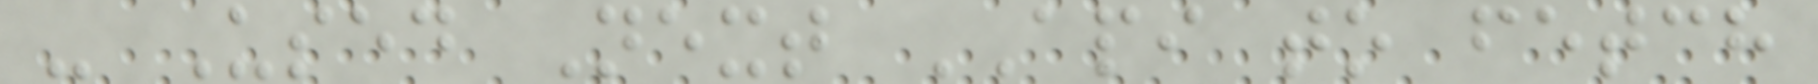- Used Next API to fetch
